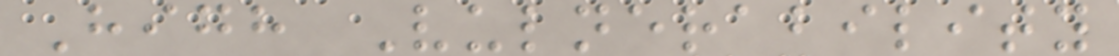High Vulnerability
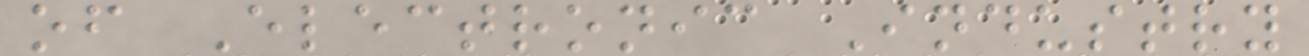of Electronic Industry
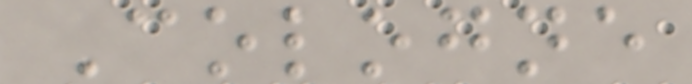Cologne
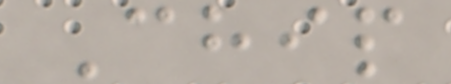Chip
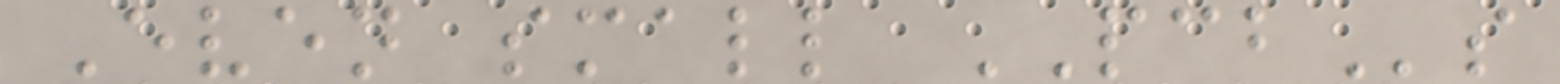Even small PCBs
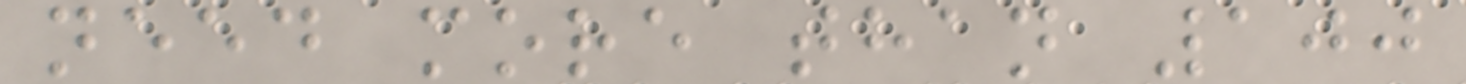need more than 100
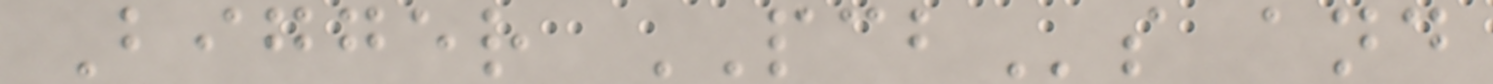Bigger PCBs and
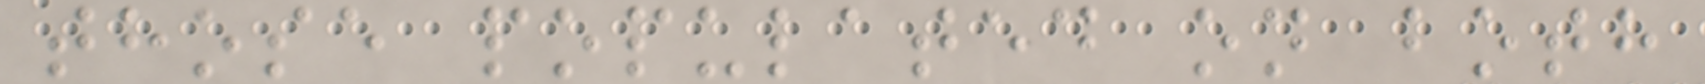those populated on both
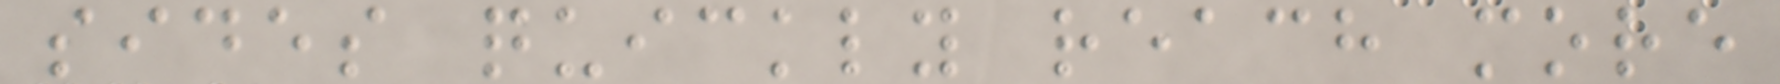sides quickly reach more
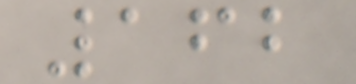162
